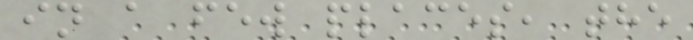in a few places, the
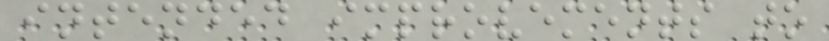intended improvements to
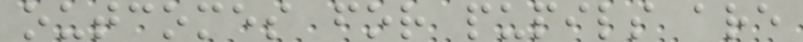outcomes for pupils are
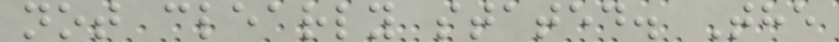not clearly stated. The
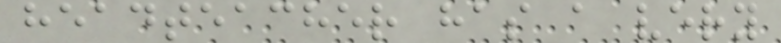headteacher has a very
